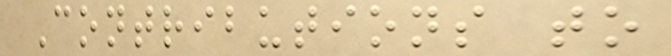Contributions to
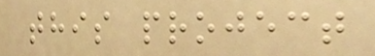this project
